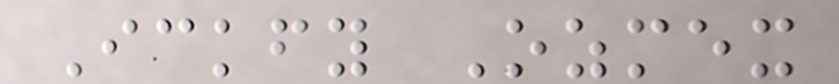Ickfy Ozmex
